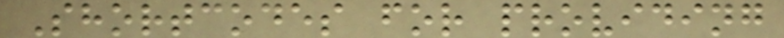Shortcodes for providing
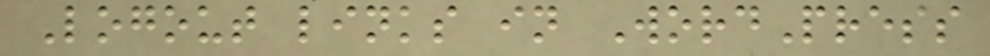Logout links in WordPress
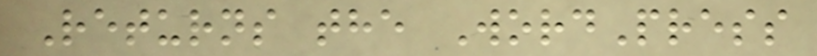Returns the WordPress
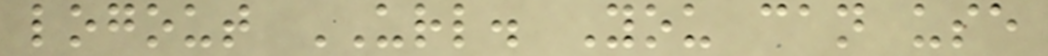logout URL. You can use
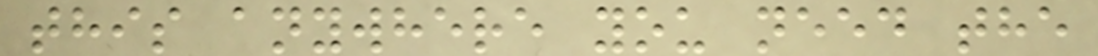this anywhere you need the
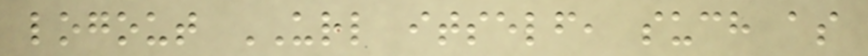logout URL itself, such as
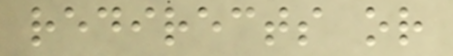redirects or
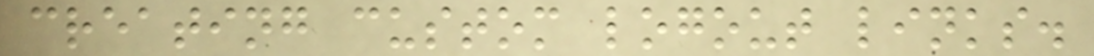creating custom logout links.
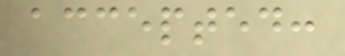accepted:
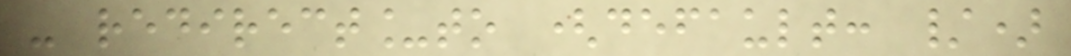- redirect_to (default: /)
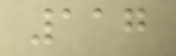117
